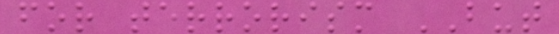for terrorism BUT
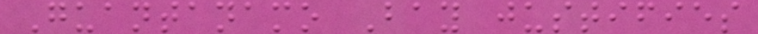Guantanamo Bay justifies
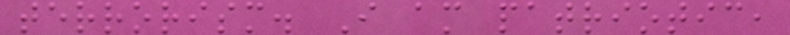terrorism. I am patriotic,
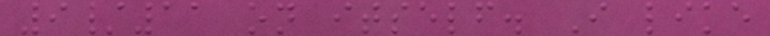9/11 on itself. I like
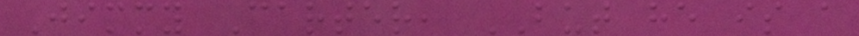Jimmy Carter, BUT he is a
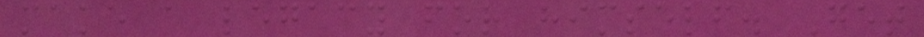make a legacy for himself. Get
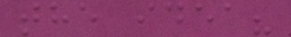the idea?
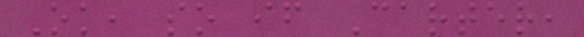Ok, so if Carter,
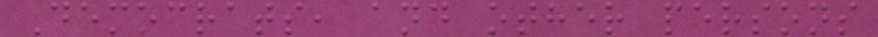Democrats, and other persons
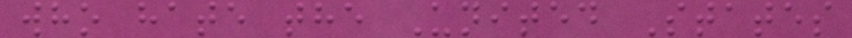who hate the United States
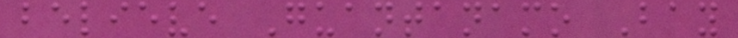believe Guantanamo Bay
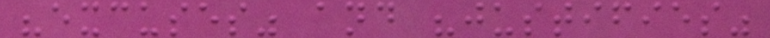"excuses" and "justifies"
